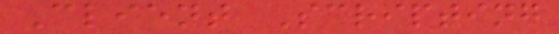Client Scripting
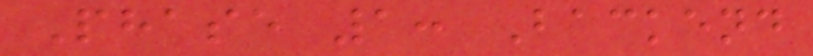Phase 1: Backend
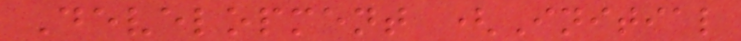Development (Initial
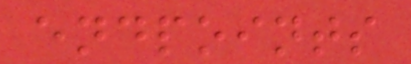endpoints
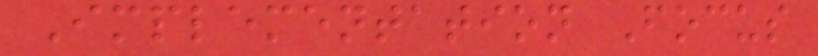Implementation Focus
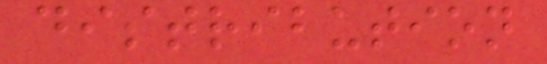distribution
